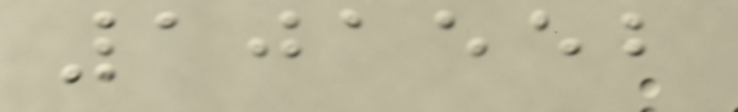101552
